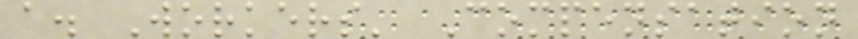a. Workers' Compensation
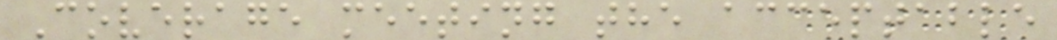Coverage meeting the acceptable
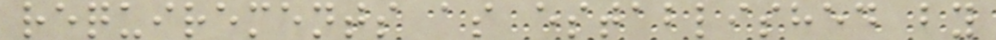requirements as established by
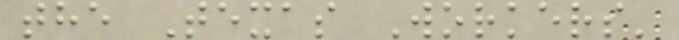the Texas Workers'
